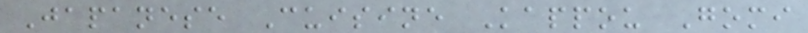Japanese Cuisine Kappou Gomi
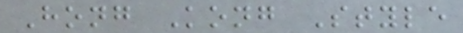Hong Kong Style
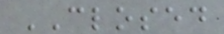CLOSED
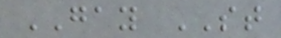GAY ST
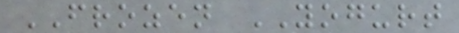FROZEN YOGURT
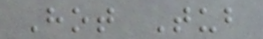Hot Tub
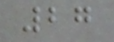27
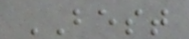BEST
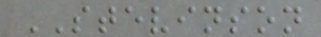STEVINSON
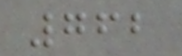762
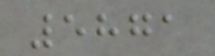5871
